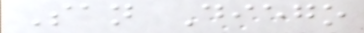San Diego
